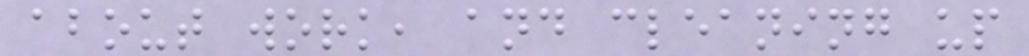about work, and cleaning up
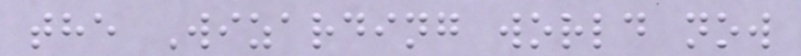the Wizarding world now
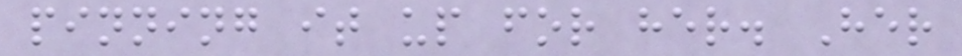pinning it up for her. Her
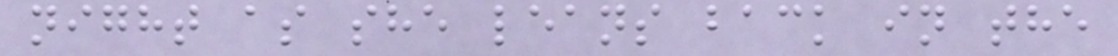night as she leans back in the
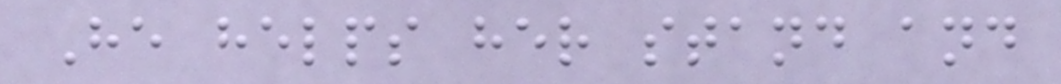He helps her stand and
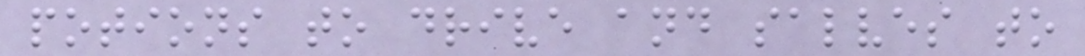potions to drive and salves to
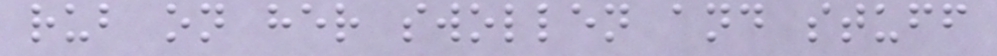rub on her swollen and stuff
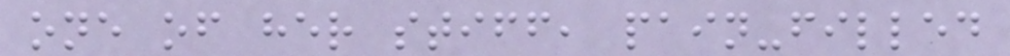one of her stiff, pain-filled
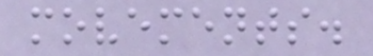movements.
